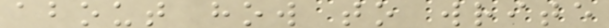about how to write
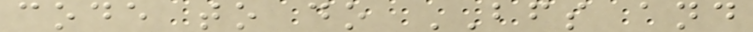code to do BFS and
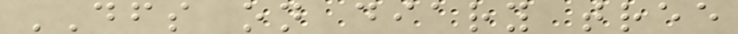DFS on diary tree
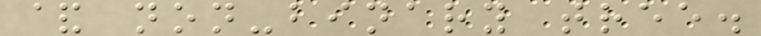& non-binary tree.
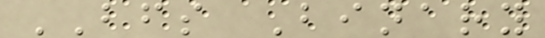BFS Binary
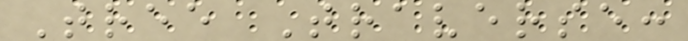Tree Traverse:
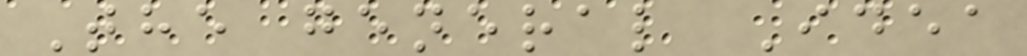The general Idea
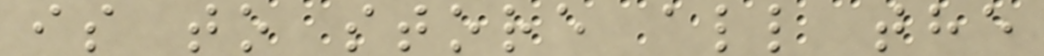is to store all the
